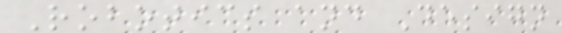Robotics and Design
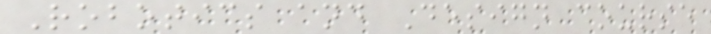Robotics and Design course
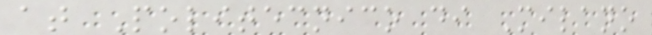at Politecnico di Milano
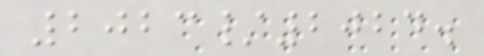2023/2024.
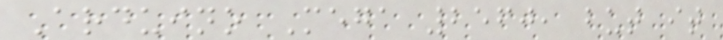Arduino Mega 2560, but it
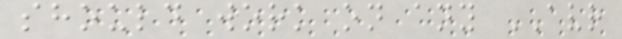should work on any AVR
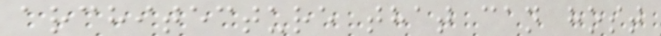architecture that can host
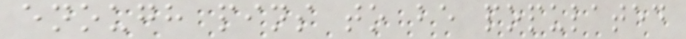enough pins to be populated
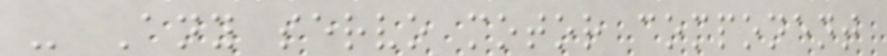- Any servo motor component
